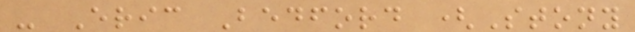- Eric Bedford (Stony
